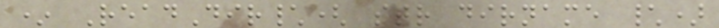* ReadDir\( str dirname \)
